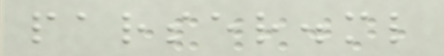parser.ml
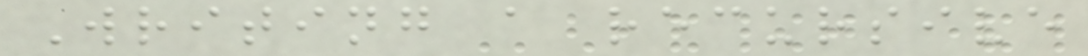Writing a recursive
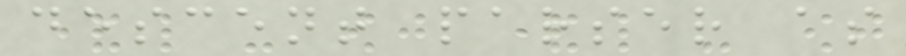descent parser as
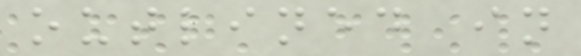outlined in
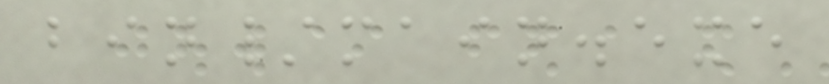bin/main.exe
